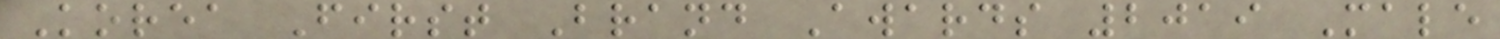Korea First Brand Awards 2019 Male
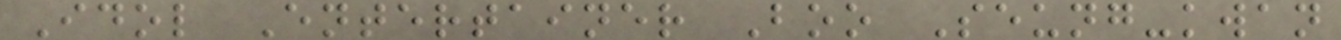Idol Entertainer Boo Seung-kwan
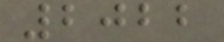2022
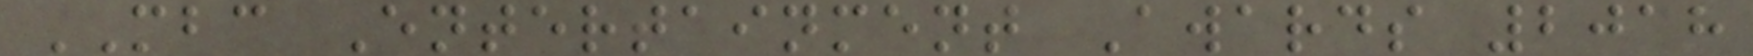MBC Entertainment Awards 2018
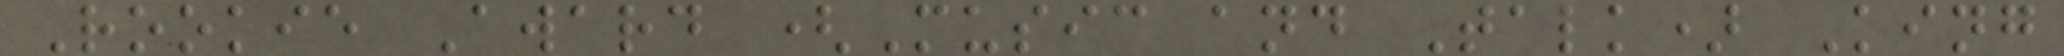Rookie Award (Music and Talk) King
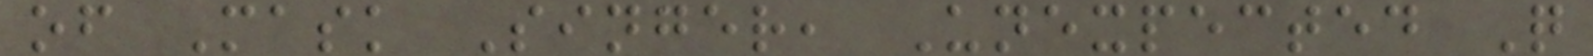of Mask Singer, Unexpected Q
